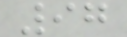97
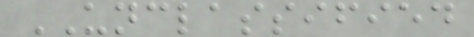UNCLASSIFIED
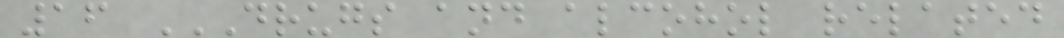16 DRUGS AND ALCOHOL RELATED
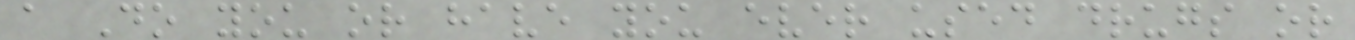a Do you or have you ever used drugs or
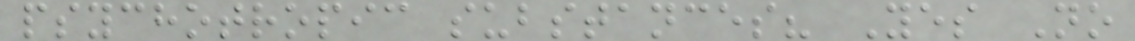psychotropic substances? Yes No
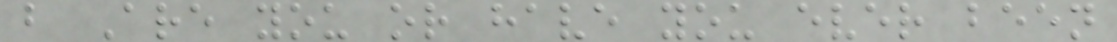b Are you or have you ever been
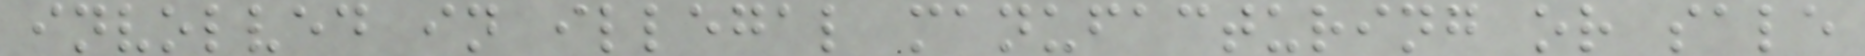involved in illegal manufacturing or sale
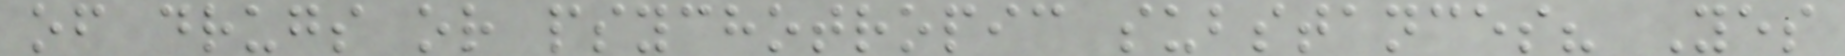of drugs or psychotropic substances? Yes
